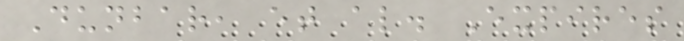Dunbar, et al. Expires
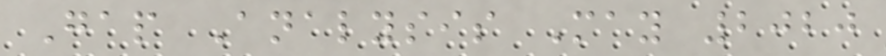Gap Analysis May 2020
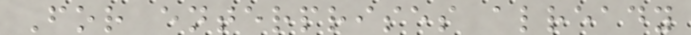For enterprises already
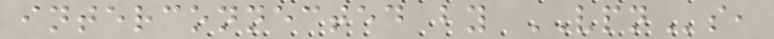interconnected by VPNs,
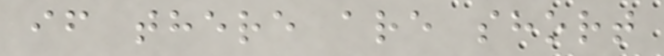if there are short
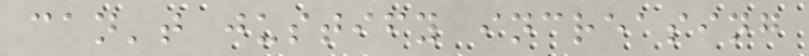can't justify increasing
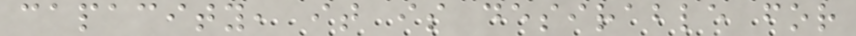capacity, it is desirable for
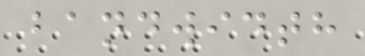bandwidth
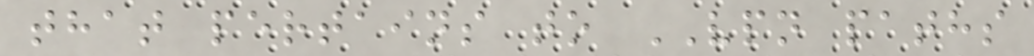that pertains to VPN paths
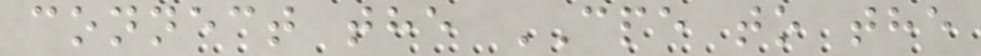connect the CPE to the
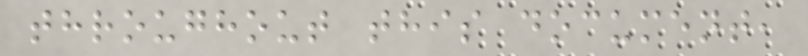throughout this document,
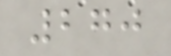270
